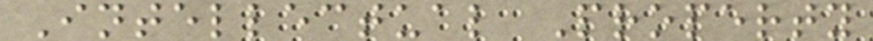Intellectual Property
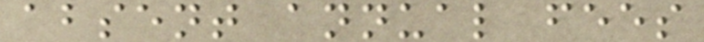absent annual fees
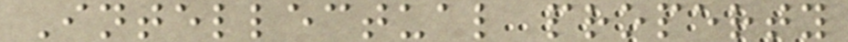Intellectual property
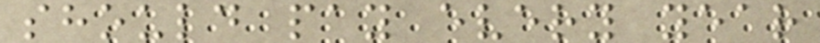should pay every year
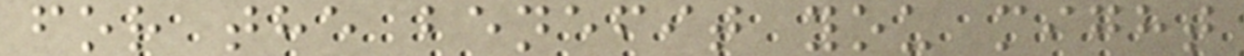for the benefit you might
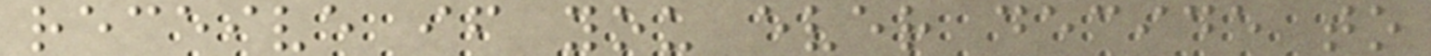receive if you ever decide to
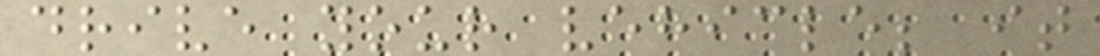drive your vehicle; it
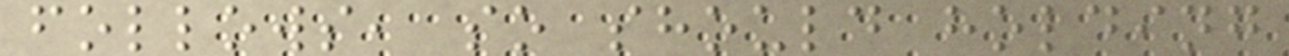follows, so should holding
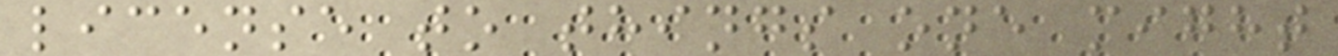license to things one might
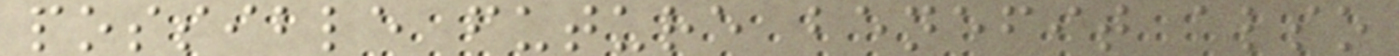possible future benefit also
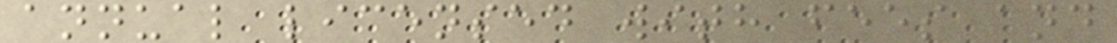annual licensed with fees and
